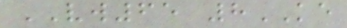VW65 8KE
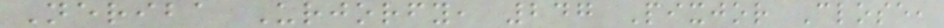Neriba Urjorfy, 247 Pixjor Close,
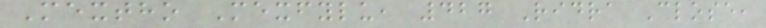Mextho Mexfylu, 427 Ridra Close,
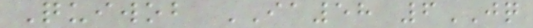Quiwob IA58 6JQ
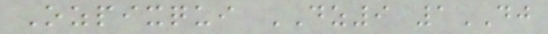Ozpixqui DZ9 1DJ
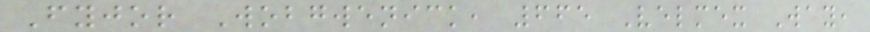Fyjor Wobgwenick, 665 Velmex Way,
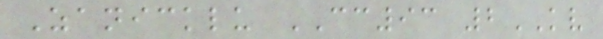Zanicklu CC93 2KV
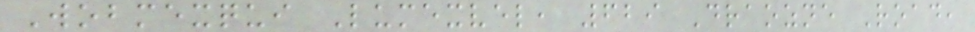Wobmexqui Lumexvel, 629 Draozne Road,
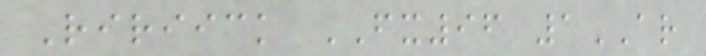Ririick FX96 1AR
